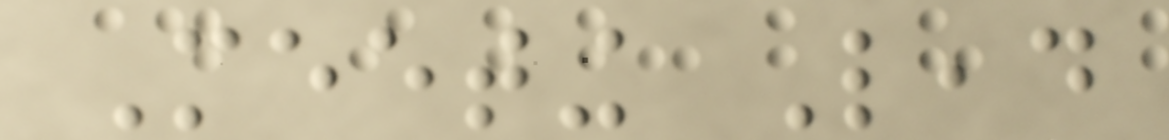Meeting Lead
